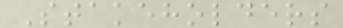Stakeholders
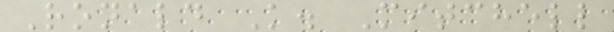Ronald K. Mitchell
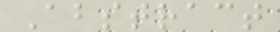Abstract
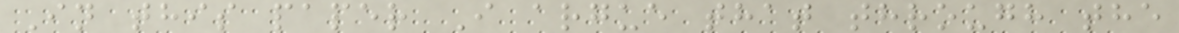In this paper I argue that through the
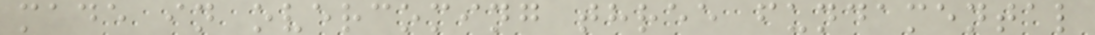made in overcoming three fundamental
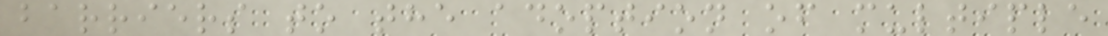barriers to the adoption of multiple
